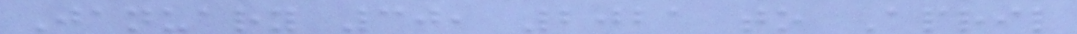January 30, 2021 to April
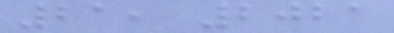21, 2021
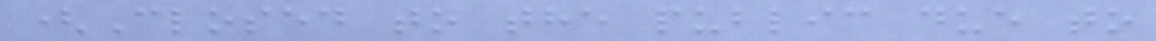(Closed to the public due to
